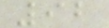92
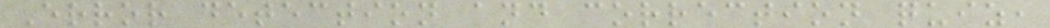Error detection and correction quiz,
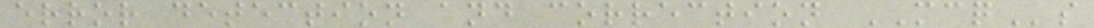error detection and correction MCQs
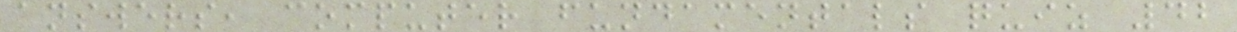answers, computer fundamentals quiz 42
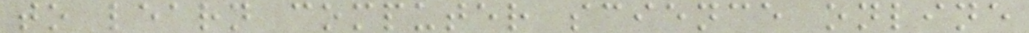to learn computer science online
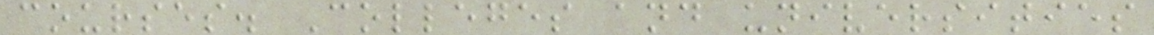courses. Colleges and universities
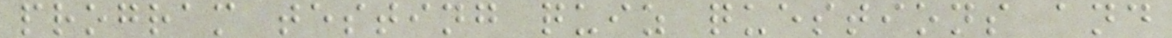program testing quiz questions and
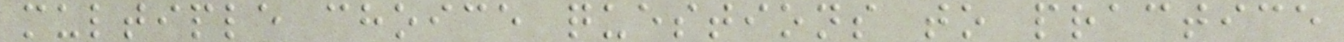multiple choice questions to practice
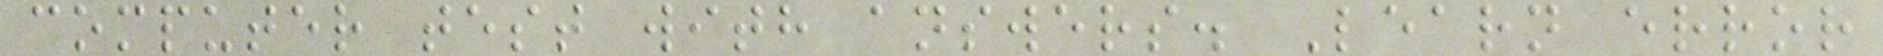computer test with answers. Learn error
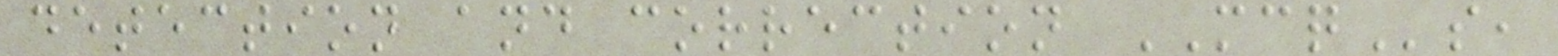detection and correction MCQs,
